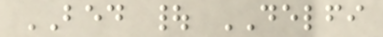BED | DELFI
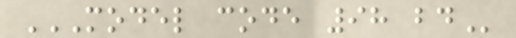MODEL CODE 98 BD
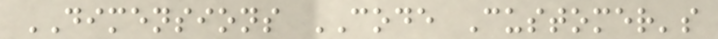DIMENSIONS CODE Customer's
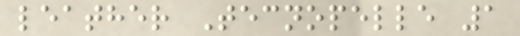leather Tecnopelle 1
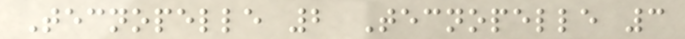Tecnopelle 2 Tecnopelle 3
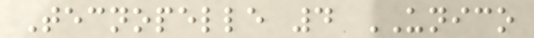Tecnopelle 4 UNICO
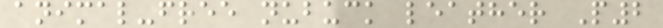animal-free nubuck leather P2
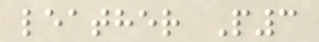leather P3
